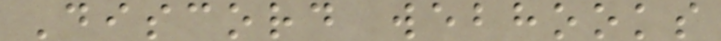Discord webhooks
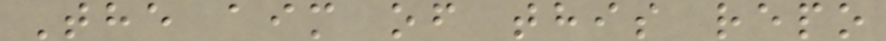The aim of this repo
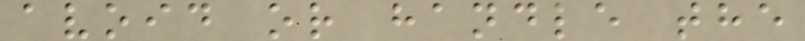avoid or handle the
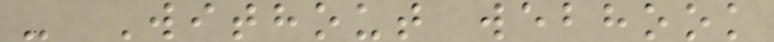- Without webhook
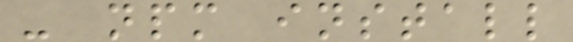- npm install
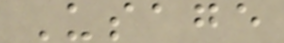Usage
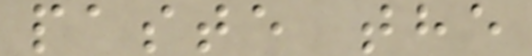paste the
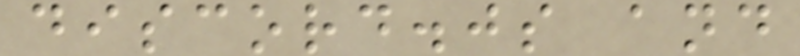discord.js and
